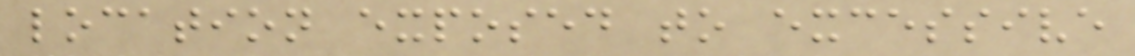location exposed to excessive
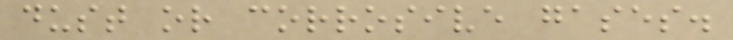dust or corrosive gases.
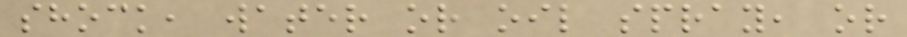shock, water or oil spray, or
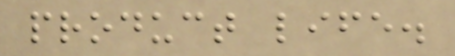product life.
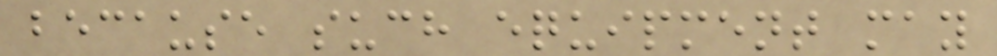because such equipment may
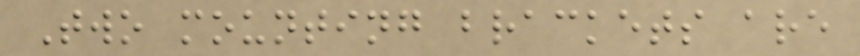Two mounting brackets are
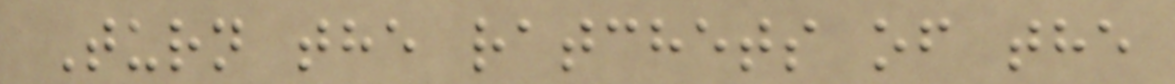Turn the ratchets of the
